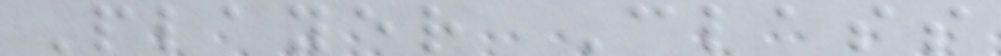Player Class
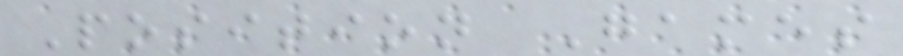Position Games
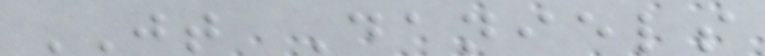JT Daniels
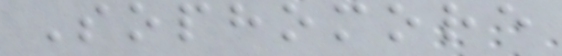Sophomore
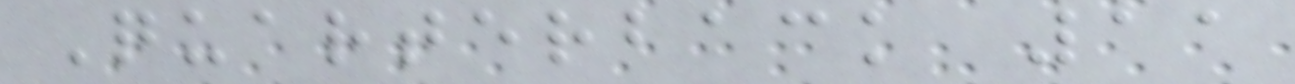Quarterback 11
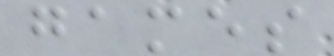games
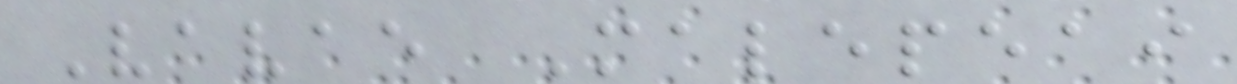Vavae Malepeai
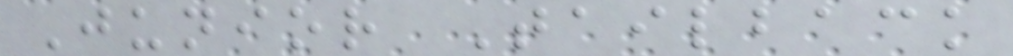Junior Tailback
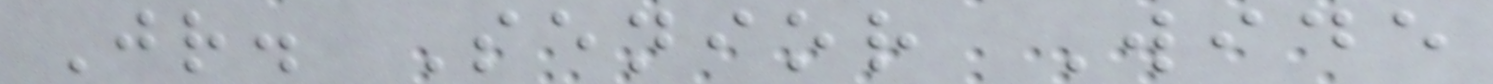Jr. Senior Wide
